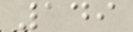149
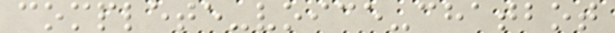complete-voice-chatbot
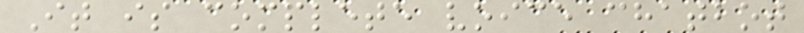It is complete voice chatbot
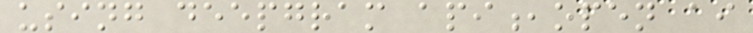using deepgram api,open ai
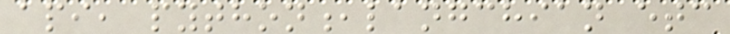api, python,langchian etc
